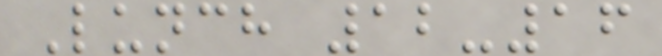Lunch 12-16
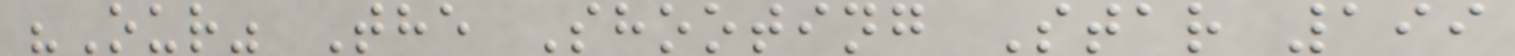"Our" The Shooting Star 199
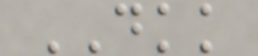DKK
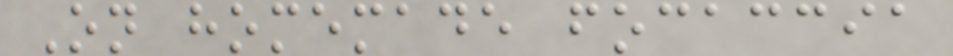On homemade focaccia
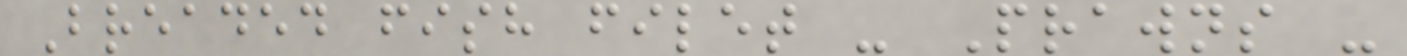Breaded fish filet - Prawns -
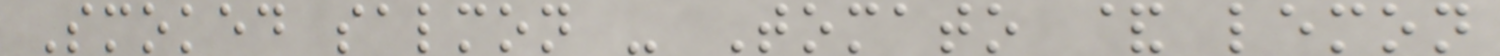Smoked salmon - Tomato & lemon
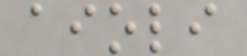aioli
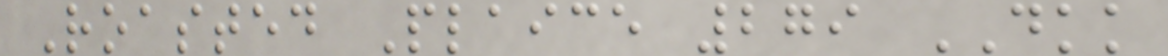Roasted Plaice 279 DKK
